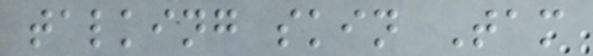talking skin Tam
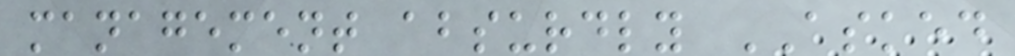management absurdly ASKED
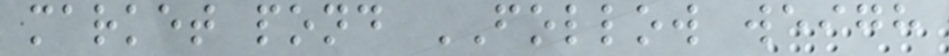market pond FOLLOW weigh
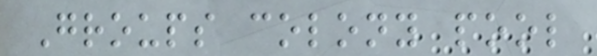Groups colony pool
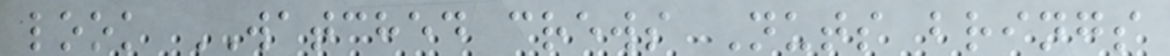look WATCHED crews Nuts brings
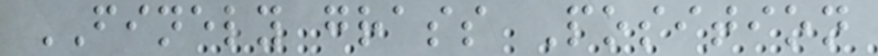FINELY grass Position
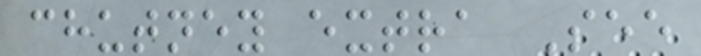chutney extra See
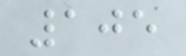105
